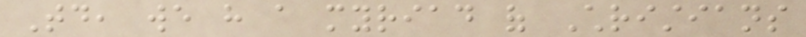Today, we have a myriad of Christians
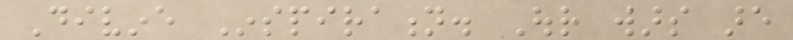Divine Inspiration. Our wars are
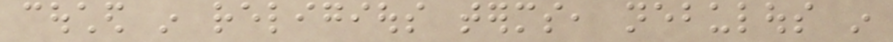couched in religious terms, nebulous in
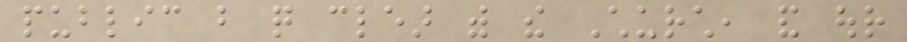public but quite clear with the Church, and our
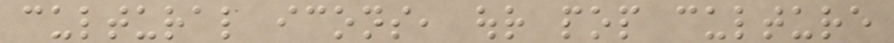cultural icons, our pop culture
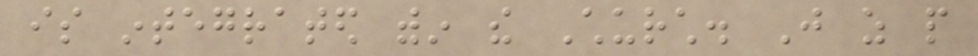is integrated within the Church. Just as people
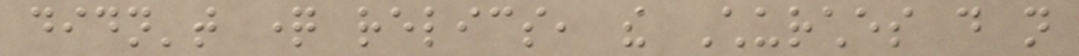didn't question relics, the Churches do not
